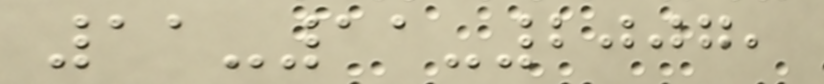11-11-2007,
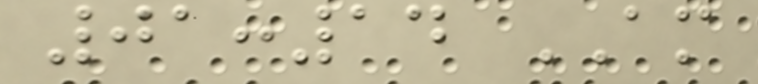01:14 AM
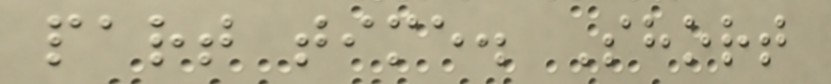part time. Short
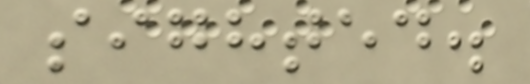sighted.
